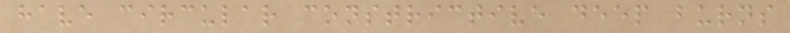have circular constrictive deep burns
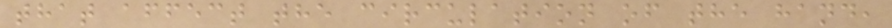that affect the circulation of the hand,
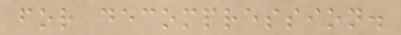for decompression.
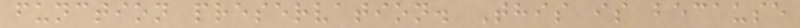function preservation. This is because
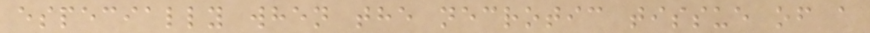especially when the necrotic tissue of a
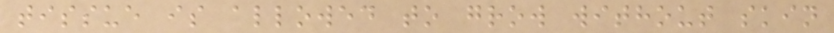tissue is allowed to grow without skin
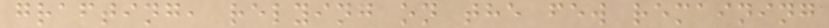grafting, relying on the few remaining
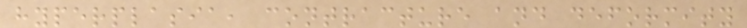hyperplasia, contracture and deformity
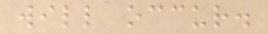will occur.
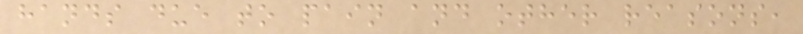hands due to pain and other reasons,
